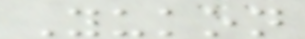Yukon
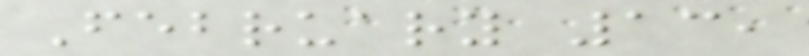February 13,
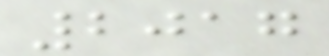2017
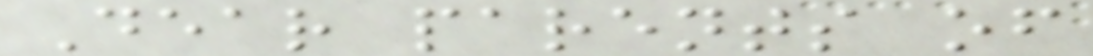Dear parents of
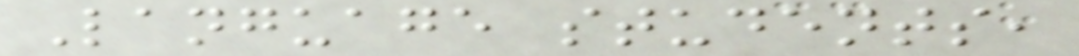Language students,
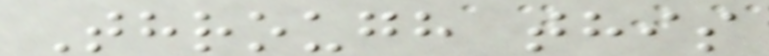Through this
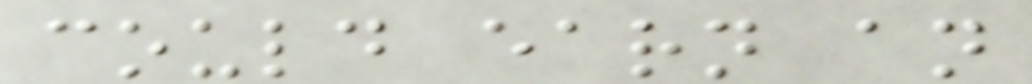could earn an
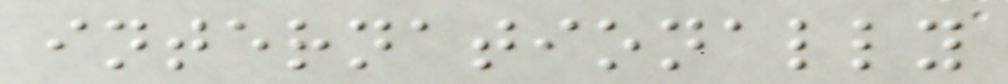internationally
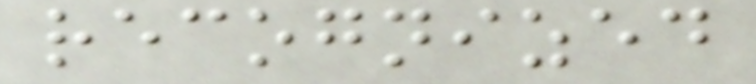recognized
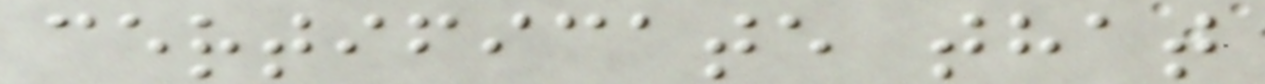certificate that
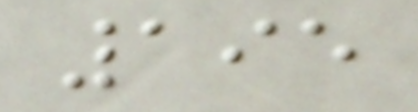195
